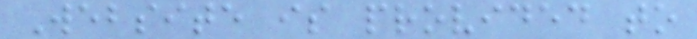Website is provided to
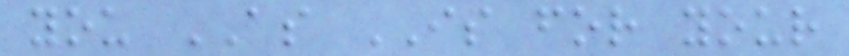you AS IS for your
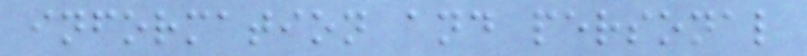information and personal
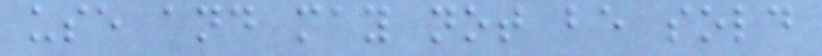use and may not be sold
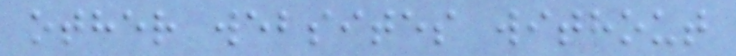other websites without
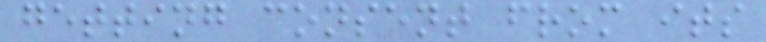getting consent from its
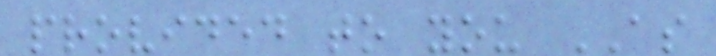provided to you AS
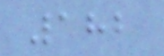182
